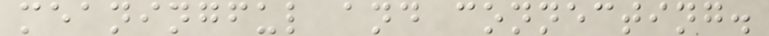meaningful and connecting.
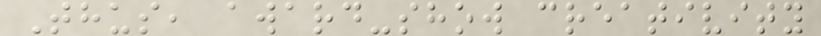Thus, award-show creativity
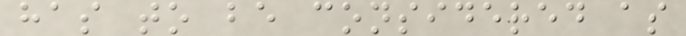has to be considered as
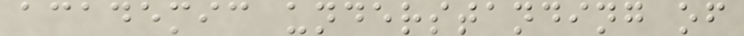academic understanding of
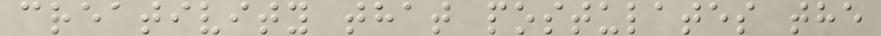creativity that postulates the
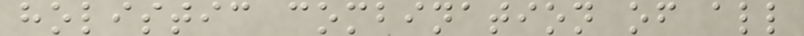holistic combination of all
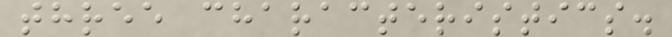three characteristics.
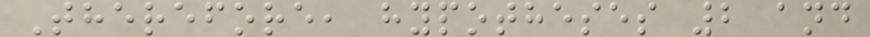Therefore, hypotheses 2 and
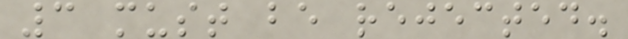3 must be rejected.
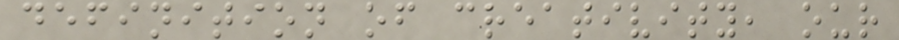definition of creativity, our
